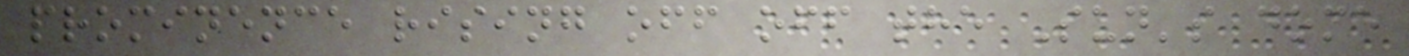prominence rising off off the Sun's dome
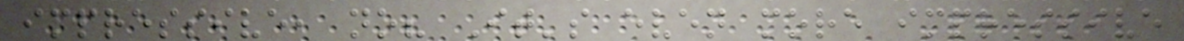impressive, no? It's even more impressive
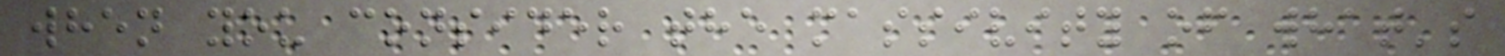when you consider the massivity of what's
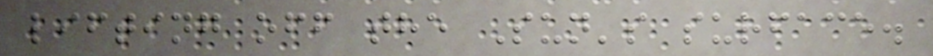lifting off the Sun's surface.
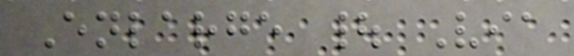Enlarge | Via
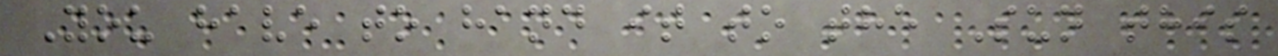You have to hand it to the Sun this
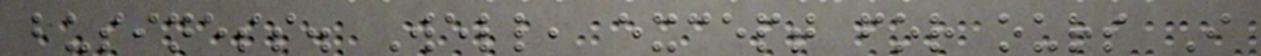business. Well, except for ours I
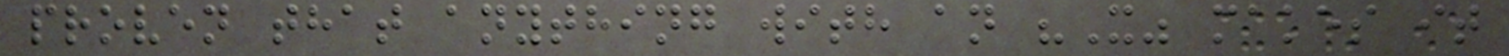proven that anything with an "X" makes it
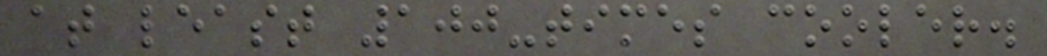at least 100-times cooler.
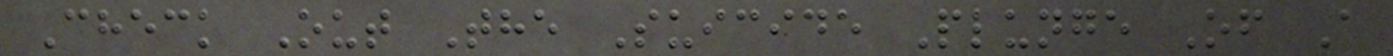Check Out The Suicide Plunge Of A
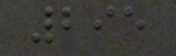295
